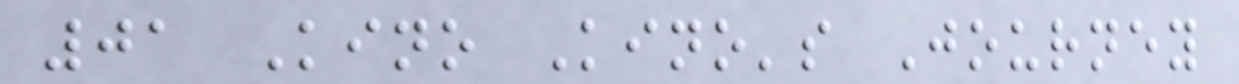01 Kino Kino's Journey
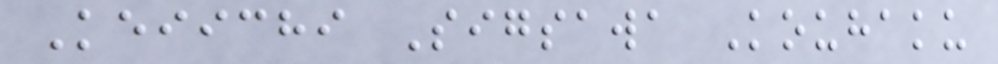Keiichi Sigsawa Kouhaku
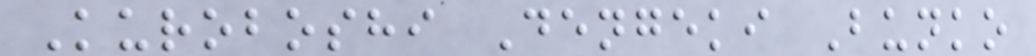Kuroboshi Dengeki Bunko
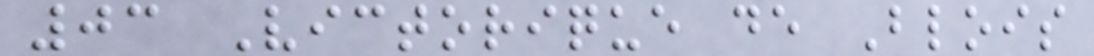03 Victorique de Blois
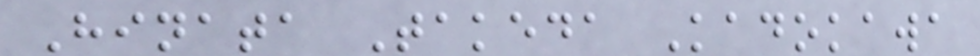Hinata Takeda Kadokawa
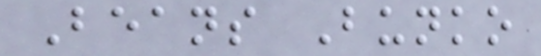Beans Bunko
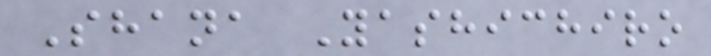Shana Yashichiro
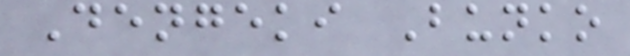Dengeki Bunko
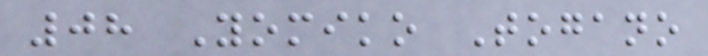08 Yomiko Togano
